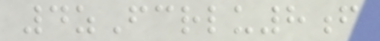4zFcrlu8f
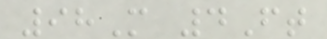98M 4Ft
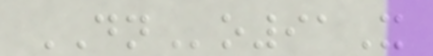DNo91X
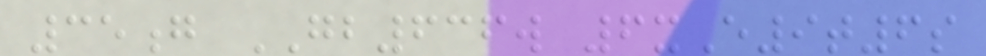35g GB636w 6xE9t6s
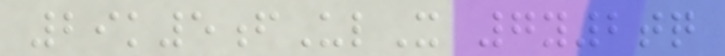29k5fUlX 7y2tq
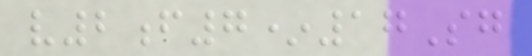v2f7*17Sg
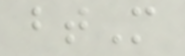btM
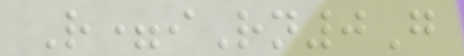R=iRn0G
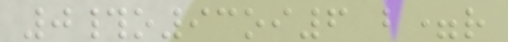0#o93oi6 b=r
